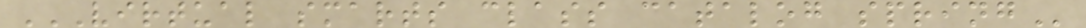VIRTUAL SMARTS CLASS CATALOG SPRING
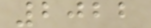2022
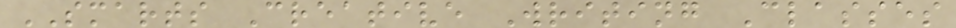SMARTS Creative Writing Classes
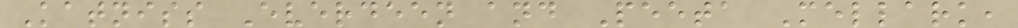Katniss Everdeen and Peeta Mellark,
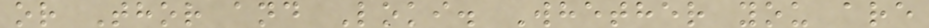or Thor and Loki. Whether you are
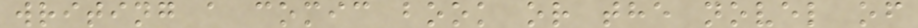writing a comic book or the novel of
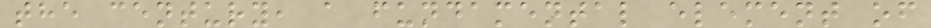the century, a fundamental element of
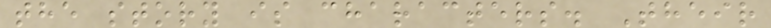the story is characters. Their
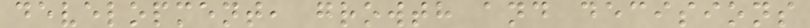development, growth and decisions
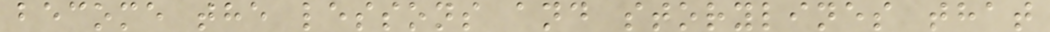become the lessons and storylines that
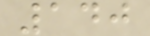140
